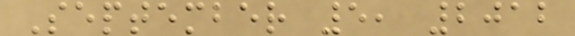September 5, 2012
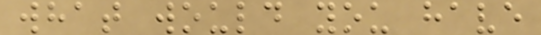what would you have
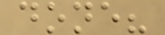done?
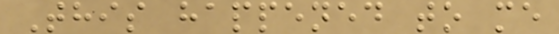This happened to me
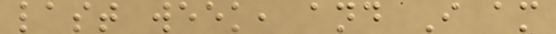last week, and I am
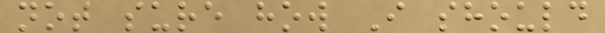not sure how I should
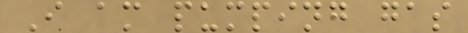I am pumping gas
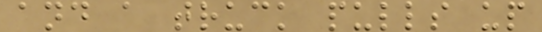and a truck pulls up
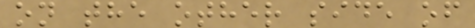on the other side of
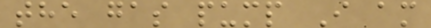the gas pump I am
